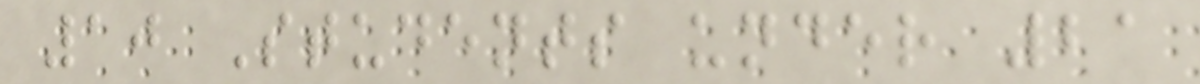10 Students under 21
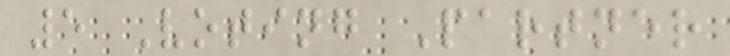5 Voting Partner
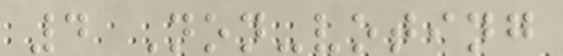4 Non-voting
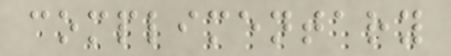complimentary
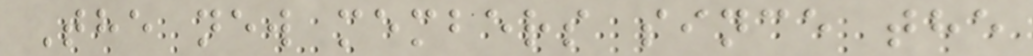The new members since the
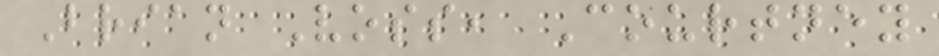Brian Voss, Courtney
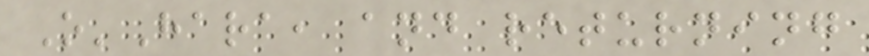O'Hara, and returning
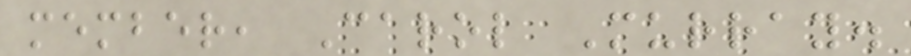member, Carol Murray.
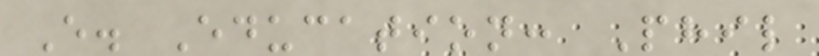E. Education: Phil
